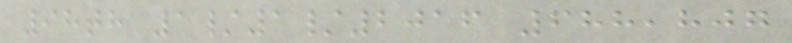98th 1/1/2016 688,807
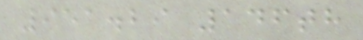951.29 146th
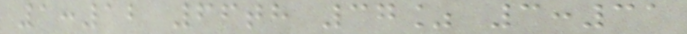1:12 66th 37% 3:31
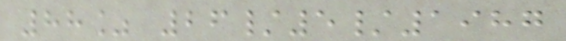88% 26/5/1987
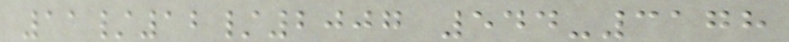11/12/2007 544-3178
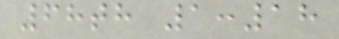68th 1:18
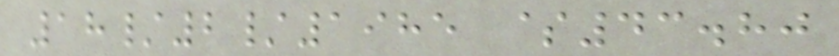18/2/1985 $43.80
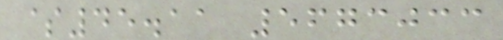$45.11 5673033
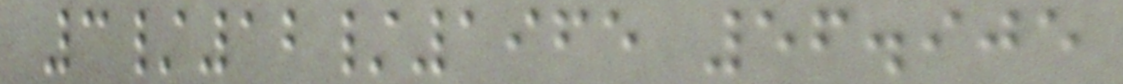3/12/1965 56.905
